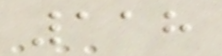118
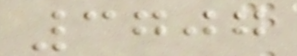3707
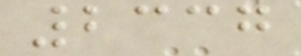2337
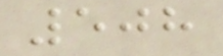508
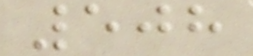508
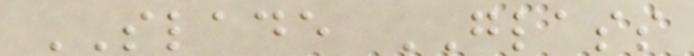SLADE GLASS
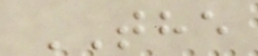THE
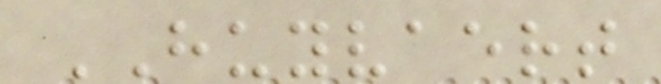HUYVAERT
